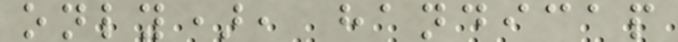only), handicap
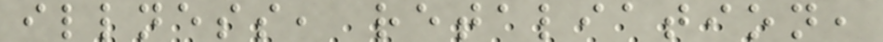illness, retaliation,
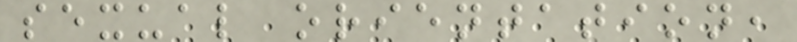sexual orientation,
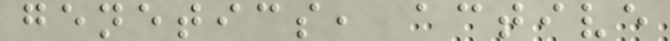genetics, active
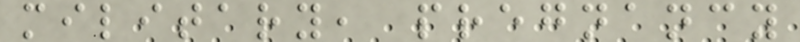military, pregnancy
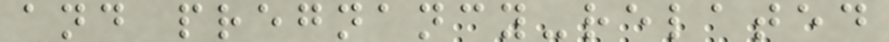and pregnancy-related
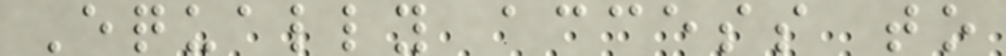Equally access to
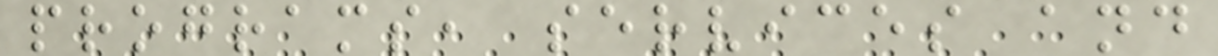programs, services and
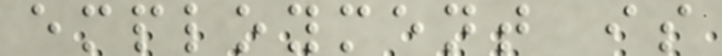employment is
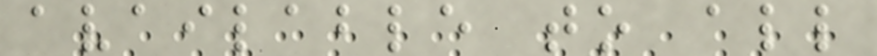available to all
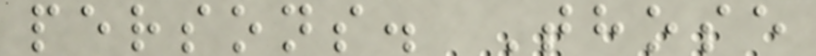persons. Those
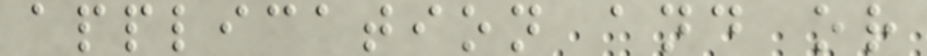application and or
